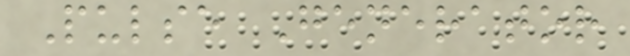Pulse Generator
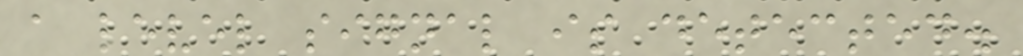a level signal is detected.
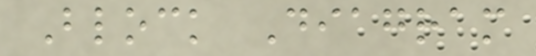Block Diagram
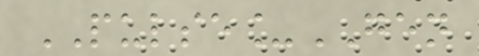PULSE_GEN
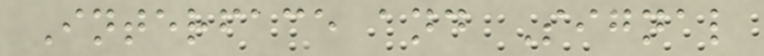Interface and Signal
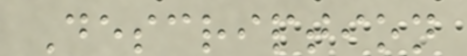Description
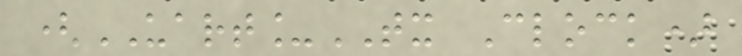(UART_TX Clock)
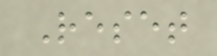Reset
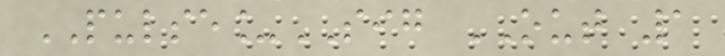PULSE_SIG OUT 1
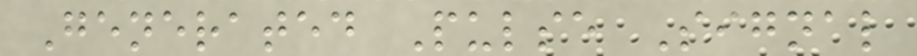Generated Pulse Signal
